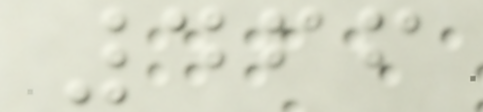466
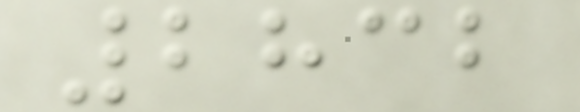2832
